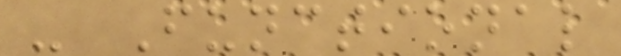- Functional
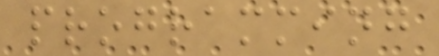programming
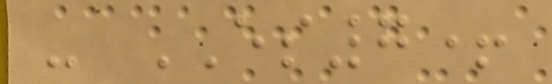- ES7+
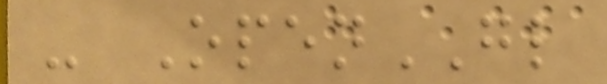- OpenGL
